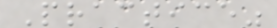Practice"
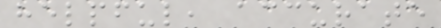helpful, accurate
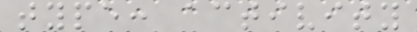type: activity
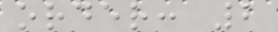order: 2
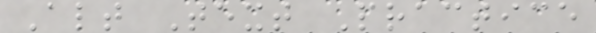Alt Text Practice
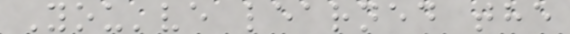You've learned the
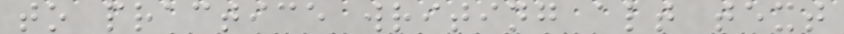to practice writing alt text
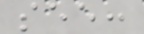see:
